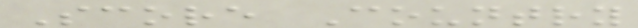Score Country
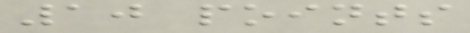10 points
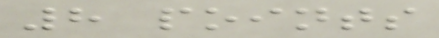8 points
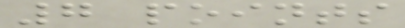7 points
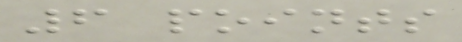6 points
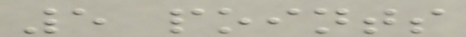5 points
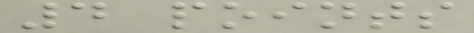4 points
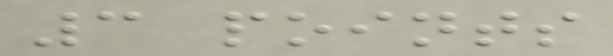3 points
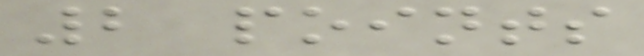2 points
